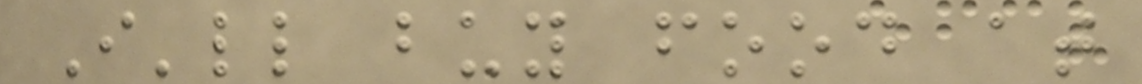I'll buy food at
